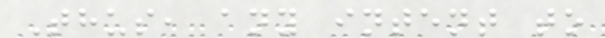Thus, any intent to
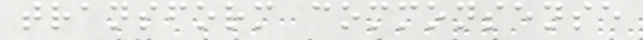transform commonsense
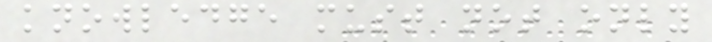knowledge must not only
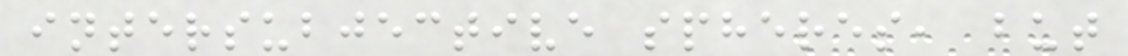intersubjective spheres, but
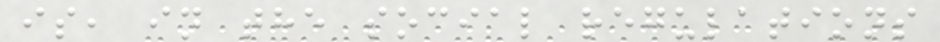is, in the social regulations
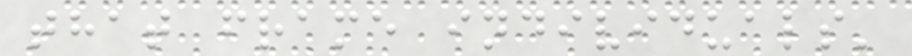that frame individuals'
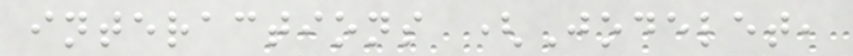interactions (Jodelet,
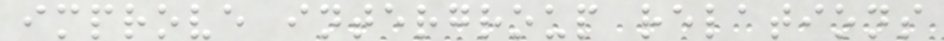improve intergroup relations
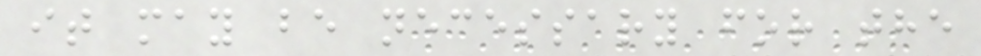it may be necessary for the
